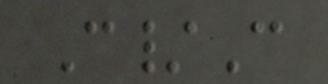C/C
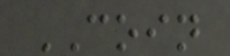COIN
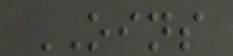OINS
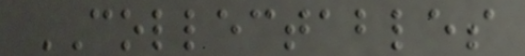COLLECTABLES
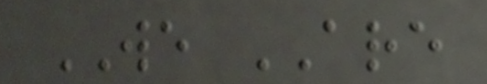WE ARE
